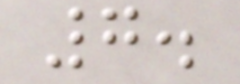7.
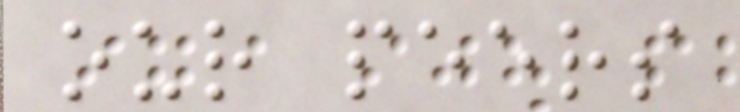our peers
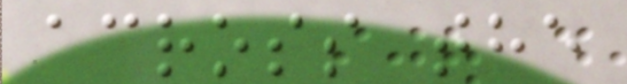across the
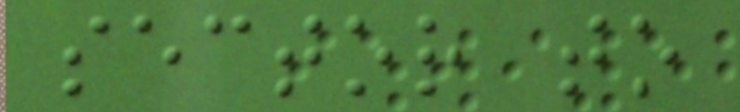sector to
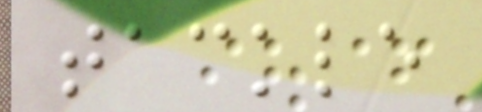tackle
